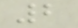2
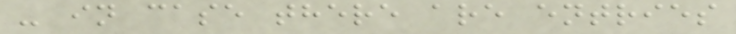- in case there are entries
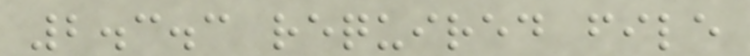2.3.3 required file
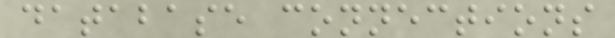database connections
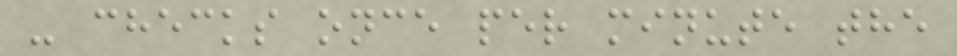- checks once per minute the
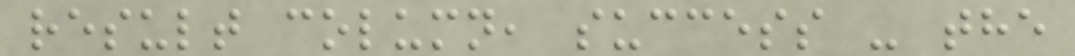result column, success - the
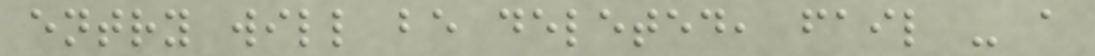entry will be deleted, fail - a
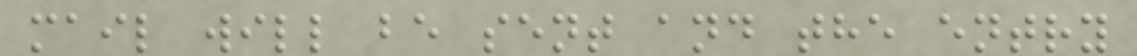mail will be sent and the entry
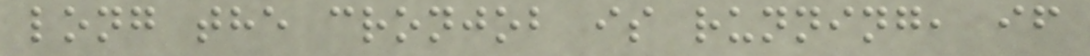long the cronjob is running, if
